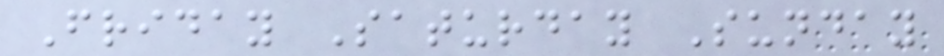Friday Saturday Sunday
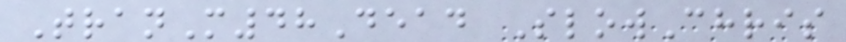TranM48Dead SlowChris
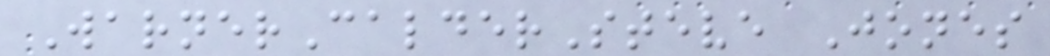WarnerCalderSteve Jones
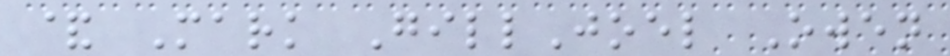& Mark GillJoel Owen
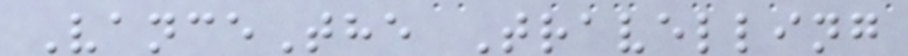VanceThe Travelling
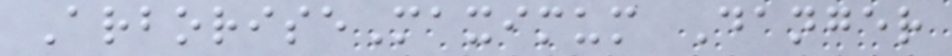ArboriseMaximum Danger
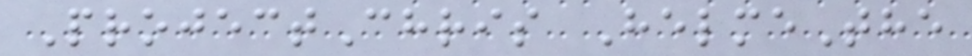ProjectChris HelmeThe
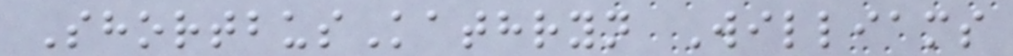ShortbusKathryn Williams
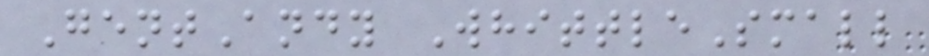GentAndy WhittleSmall
